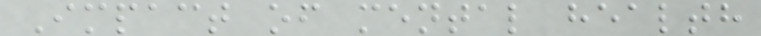Impact of mental health
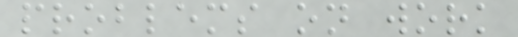problems on work
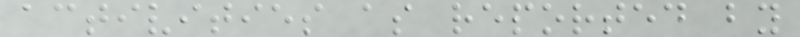activities as reported by
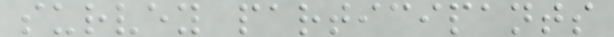survey participants
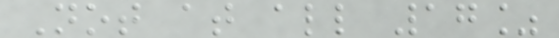Not at all 17%
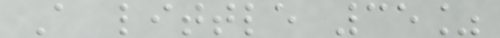A little 35%
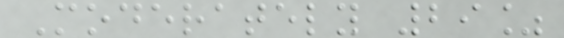Moderately 29%
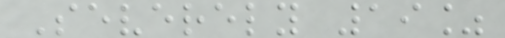Severely 19%
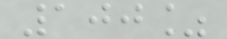100%
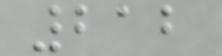212
